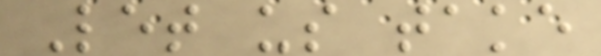Let us take
